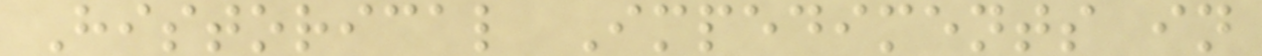Historical Impediments in
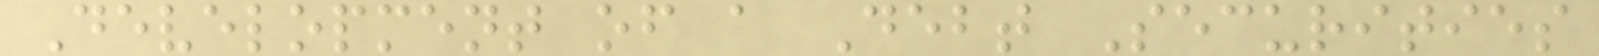Development of a Debt Securities
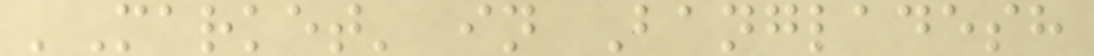'Market' in Bangladesh
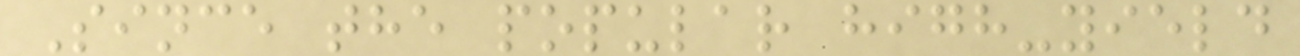Since the popular high-yield
